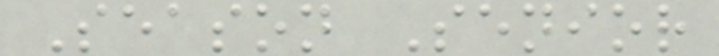Season Senior
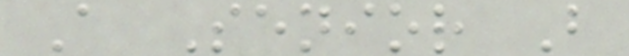A Senior B
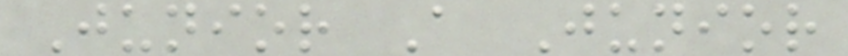Junior A Junior
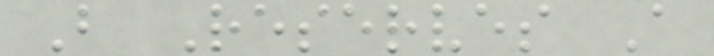B Reserves A
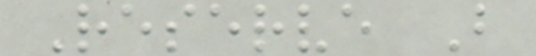Reserve B
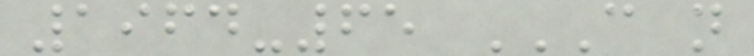1964-65 C N
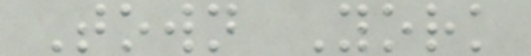Town York
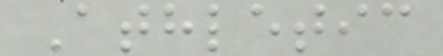Athletic
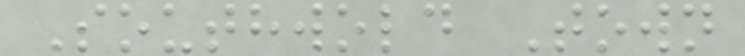Southwold Town
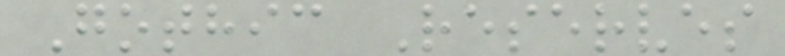Gothic Reserves
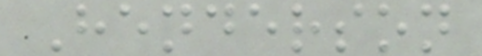Henderson
